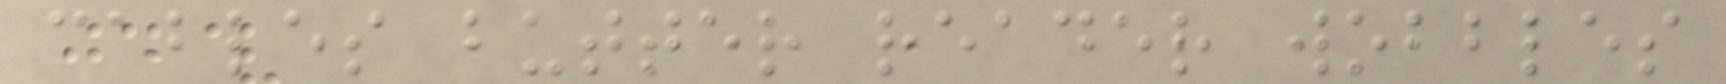cables butter reader wobbles
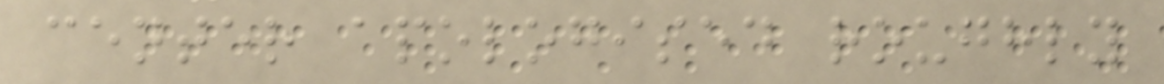center apologised roughly
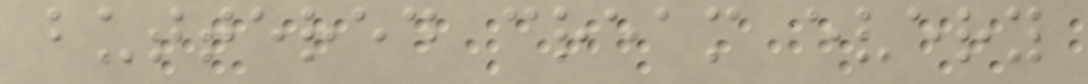buttered cream every
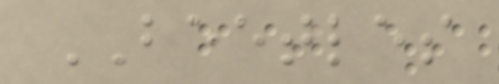BEETLES
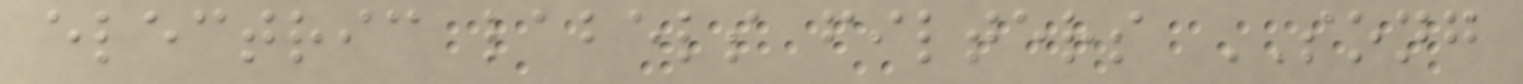electric labels filters SONG
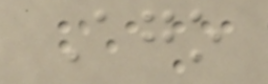Ago
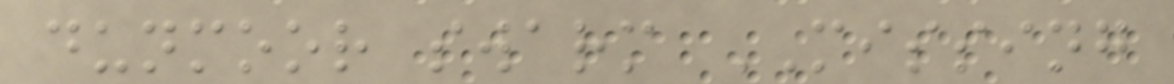dunmoor swarm MISSING
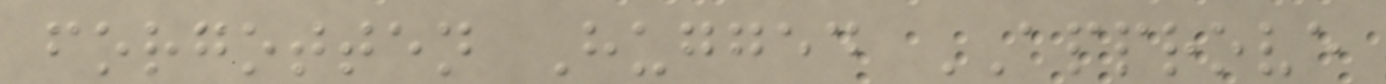forgotten Hugged APPROVE
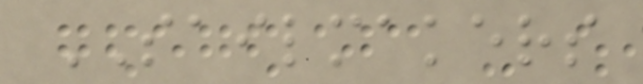SAILMAKERS
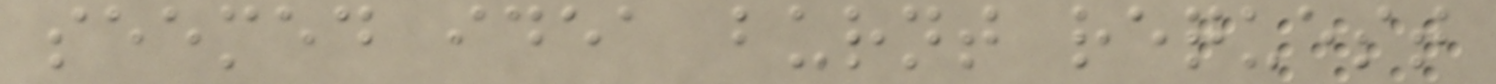seemed idea burnt request
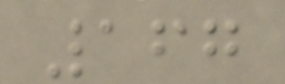167
